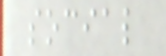social
